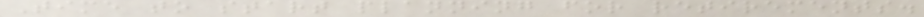Time to start planning for retirements.
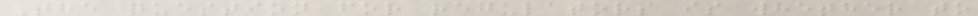The question for regulators is whether to
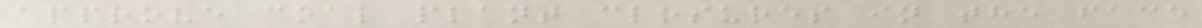approve coal plant closures in the face
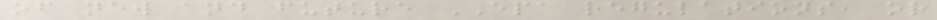of new and future EPA regulations, or
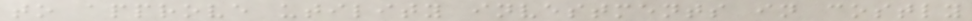to approve utility investments in costly
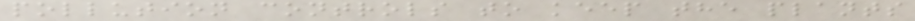pollution controls to keep the plants
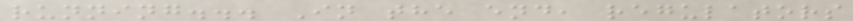running... In the end, regulators
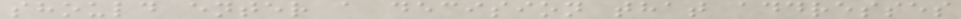should enter a decision that addresses
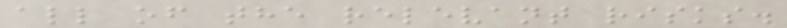all of the relevant risks.
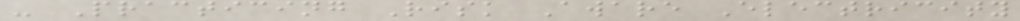- Practicing Risk Aware Electricity
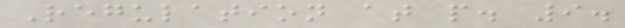Regulation at p. 9.
